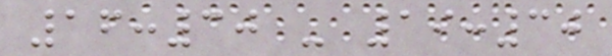16:30 - 19:30
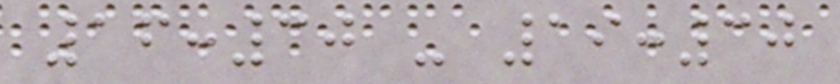16:30 - 19:30
